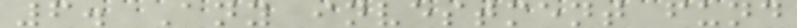6. Any investment fund
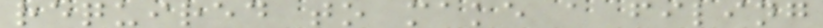required to make a filing
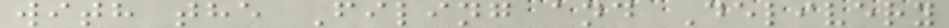with the Filing and Delivery
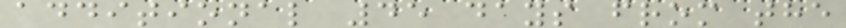additional 45 days from the
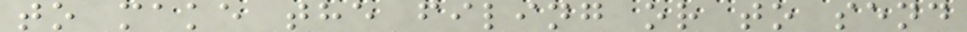to make the filing or to send
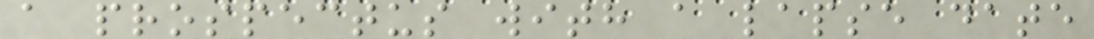a prospectus with a lapse date
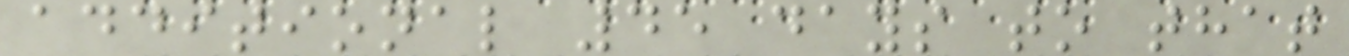additional 45 days to that
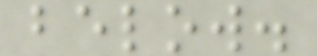below.
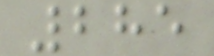285
